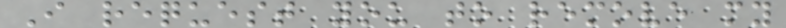I request you to remove my
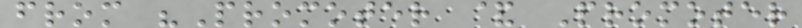from "Promoter & Promoter
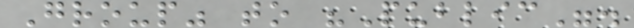Group" to "Public".
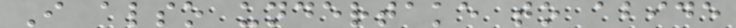I also undertake to abide
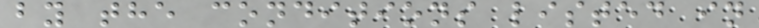by the conditions listed in
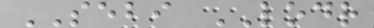SEBI LODR
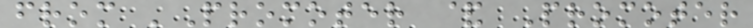from 'Promoter & Promoter
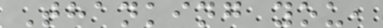Thanking you,
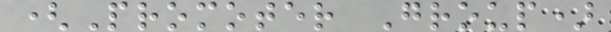(Promoter Group)
